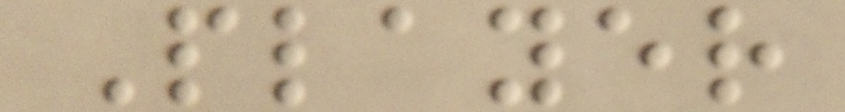Player
